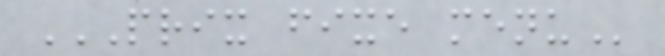PRIX FIXE MENU
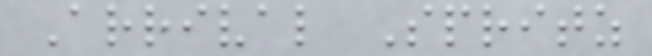Arrival Spritz
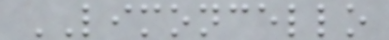LIMONCELLO
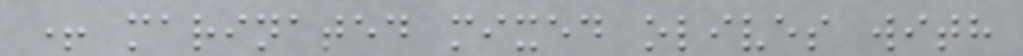+ marinated mixed olives with
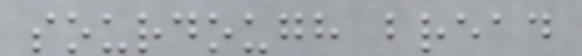sourdough bread
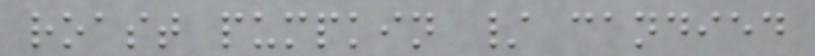roast pumpkin / candied
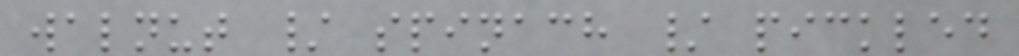walnut / spinach / pickled
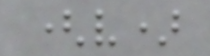(v)
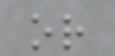or
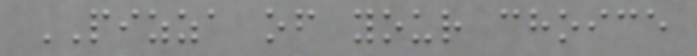PIZZA of your choice
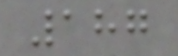187
